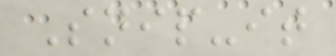Snip-it
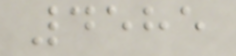4585
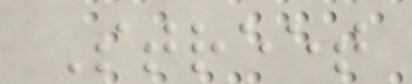Street
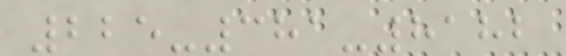225-381-8182
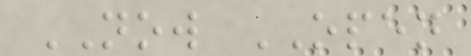NOW OPEN
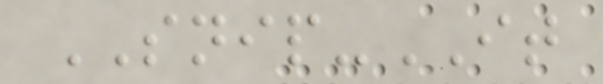SNIP-IT
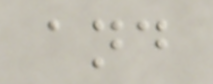and
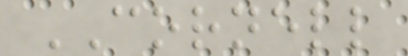CORNELL
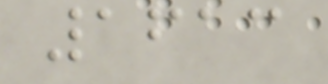1613
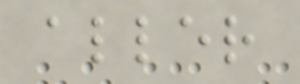aller
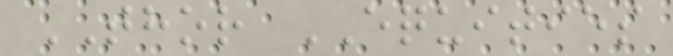THOR EQUITIES
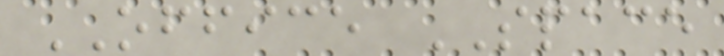OFFICE SPACE
